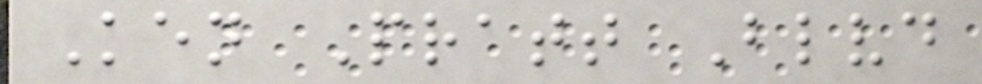Ken Pratt Blvd
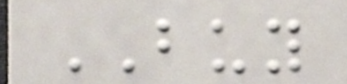BUY
